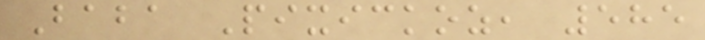Baba Pixickoz, 585
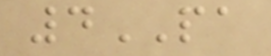4PA
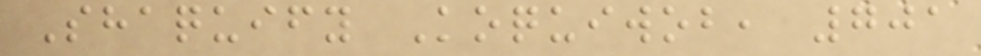Shaquify Koquiwob, 701
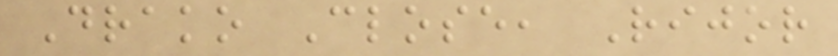Drako Close, Rijor
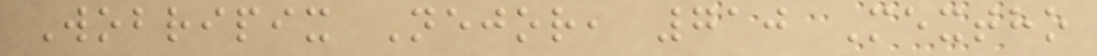Wobripix Nejor, 710 Mextho
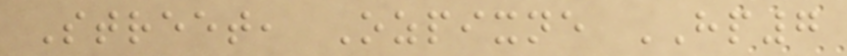Street, Ozpixne HP7
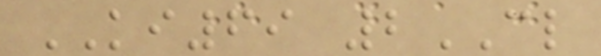KI69 2CL
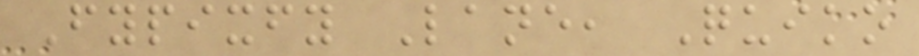Fypixfy Lane, Quiko
